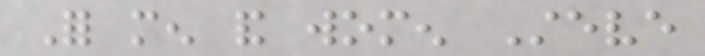For men and women Steve
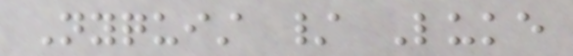Nyquist / Luke
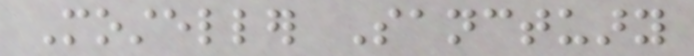Mosteller Sanctuary
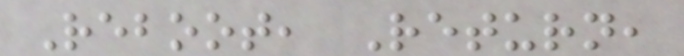Reboot, Return,
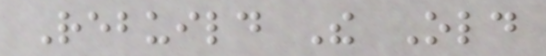Rebuild The Old
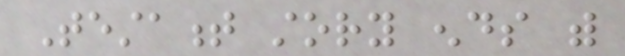Testament story ends with
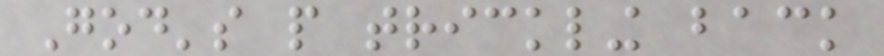God's people trickling back
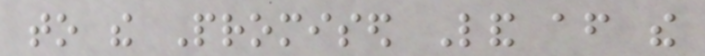to the Promised Land after the
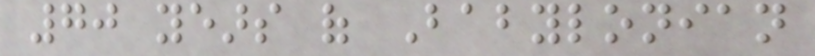70 years of Babylonian
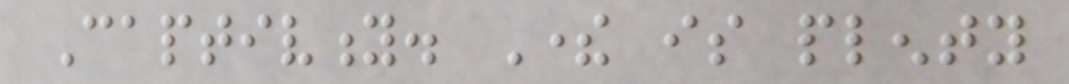Captivity. There is plenty
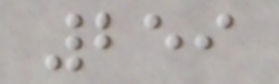259
